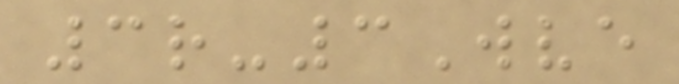3r-3Wve
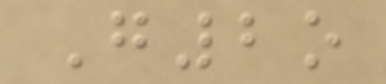G2o
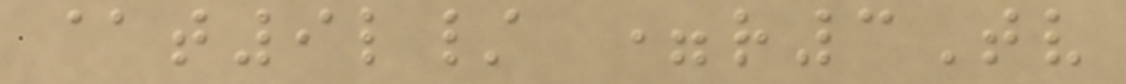@t9l/ =r3Tv
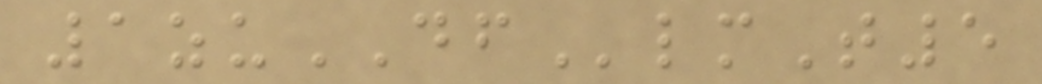1zuDFlmT5
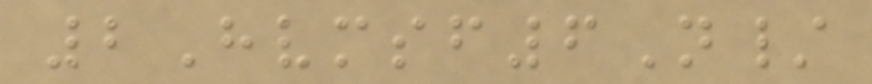2Hvmsf6N/
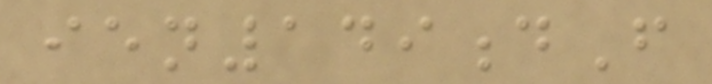ien149dF
